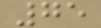75
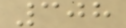308
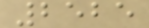2525
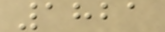1821
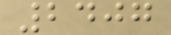2407
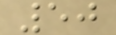50
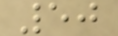50
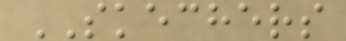SKECHERS
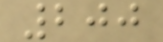200
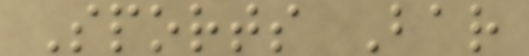Sports Bar
